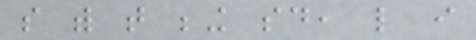so with that being said, like i
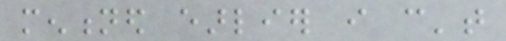mentioned earlier i can't
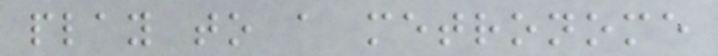play to a metronome
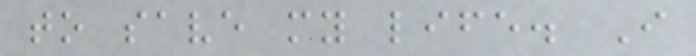to save my life. I
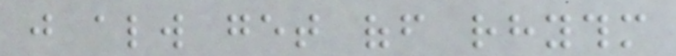just always get off rhythm
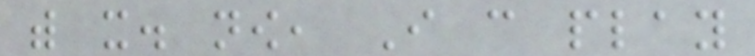with it. now, I can play
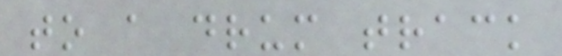to a drum track
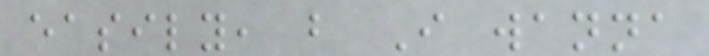easily, but I wanna
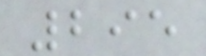295
